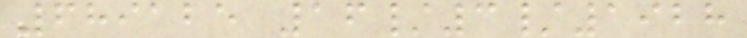689125 16/3/1928
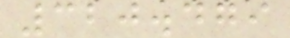320.479
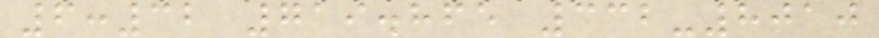6:32 719.865 332-8010
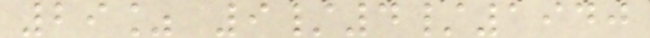29% 9/4/1940
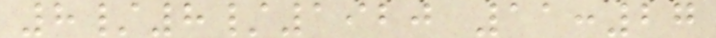8/8/1920 11:27
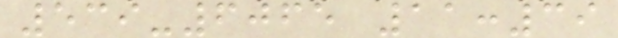539-6065 11:39
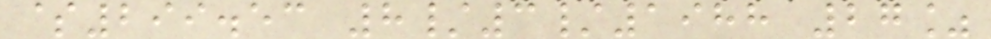$299.53 8/3/1988 27%
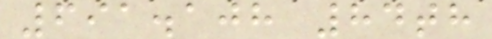691.108 84th
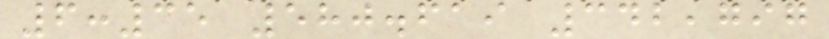6:35 580.619 342,797
